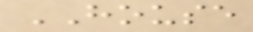HOUSE
